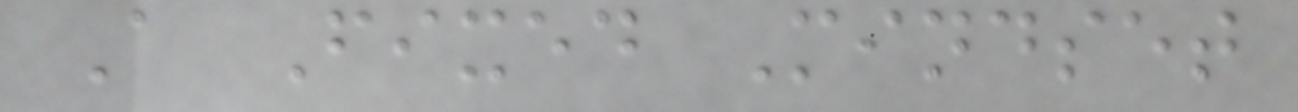A Fixed Mindset
